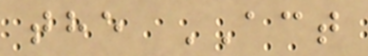the ACT
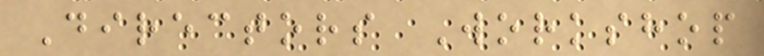Directors Workshop
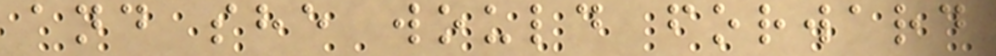and she would forward
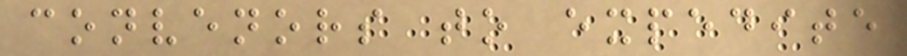convenors to expedite
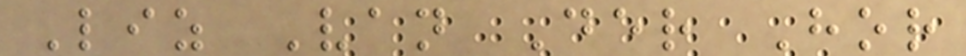Liz Van Der Hor
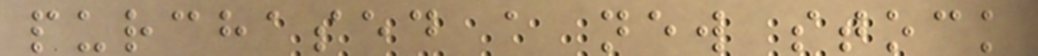purchased a new stock
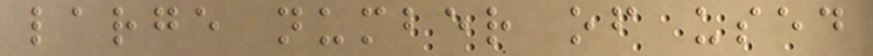large number of used
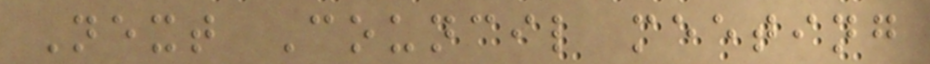Next Council meeting
